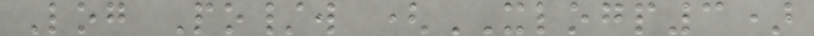Log Po/w (XLOGP3)
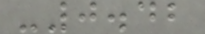-0.42
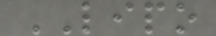LIPO
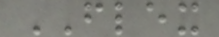FLEX
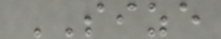SIZE
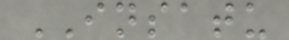INSATU
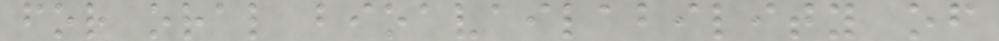for oral bioavailability of
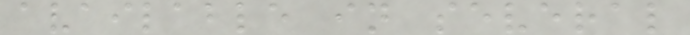available in several
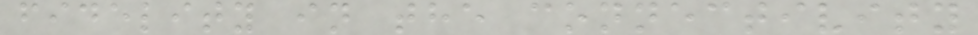fidelity in the connectivity
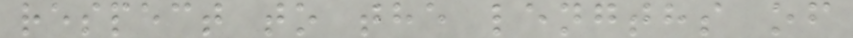respect to the lengths of
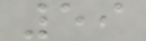59
